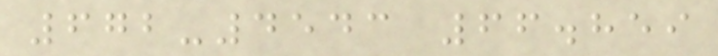672-4543 66.859
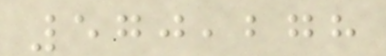570,278
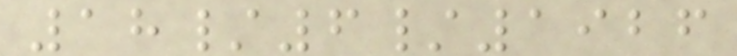18/6/1926
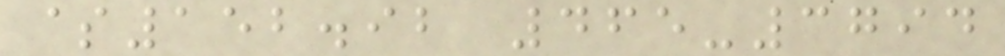$152.92 465-3794
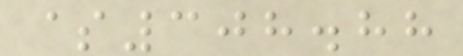$308.88
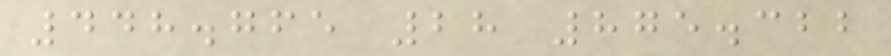448.765 28 875.322
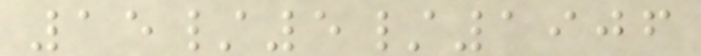15/5/1906
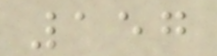157
